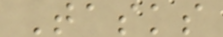Tasks
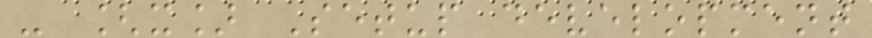- [x] Setup development
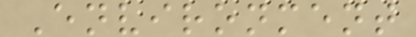Environment
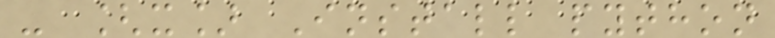- [x] Install python
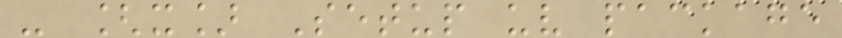- [x] Setup uv package
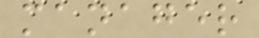manager
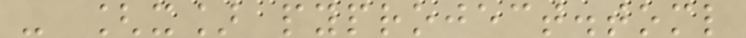- [x] pyproject.toml
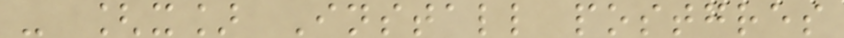- [x] Install postgres
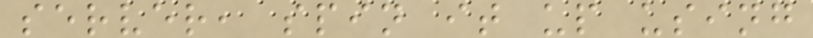server, spin it up using
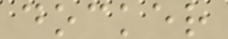docker
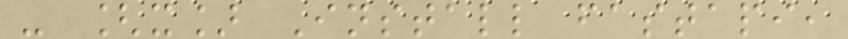- [x] Install fastapi,
